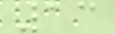13
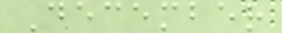December
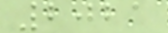2021
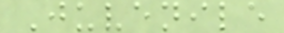Juvenile
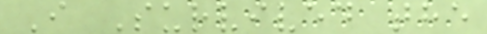I Survived the
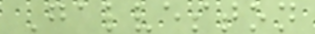Galveston
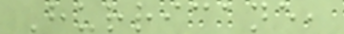Hurricane,
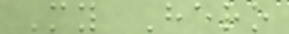My Hero
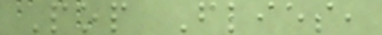Pop Flies,
